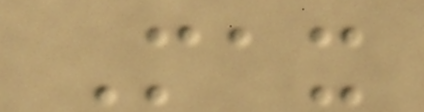Max
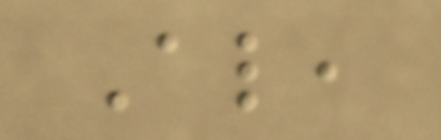Also,
